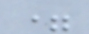=
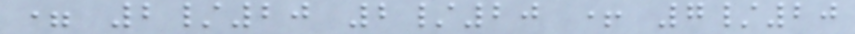= 2/20 2/20 + 7/20
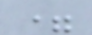=
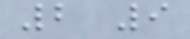2 9
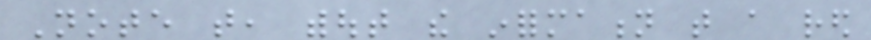Note that, without the information that a red
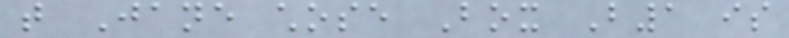that Jane chose Box B1 is
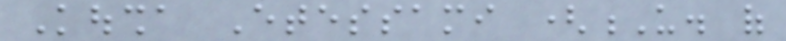Kousha Etessami (U. of
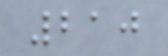210
